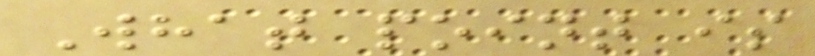What point is
